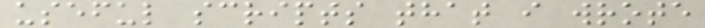useful scripts that i wrote
